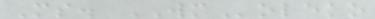Ms. WMoleko
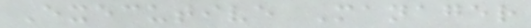Executive Manager
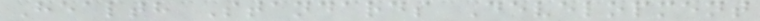Health Standards Development
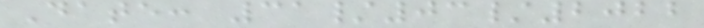Date: 31/03/2022
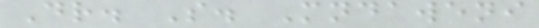Dr. S. Mndaweni
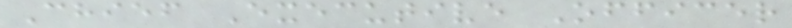Chief Executive Officer
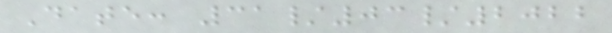Date: 31/03/2022
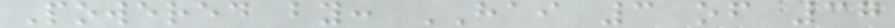Powered by: HAI 3 of 37
